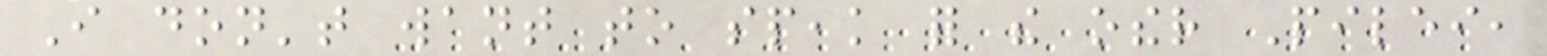I don't want to speak for the other Pilei,
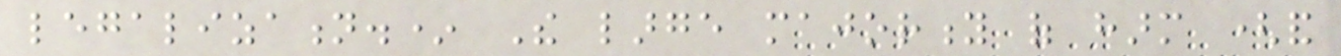legalization.* The large majority of harm (and
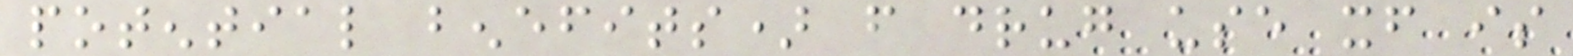potential benefits) from drug use itself is
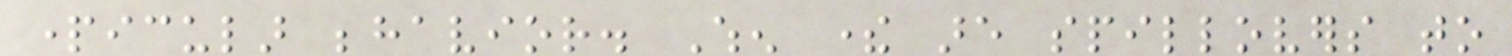particular behavior. When there are spillovers to
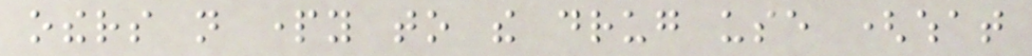others not party to the drug use (what
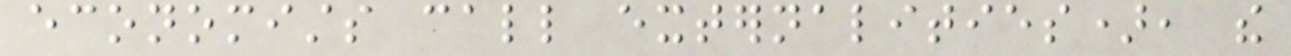economists call externalities), the
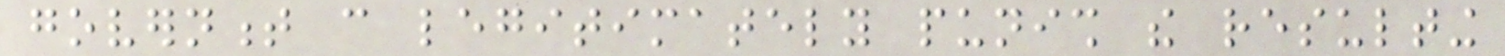government can legitimately punish the resulting
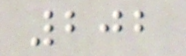202
